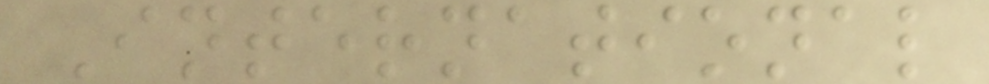International
